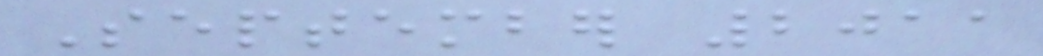September 2011
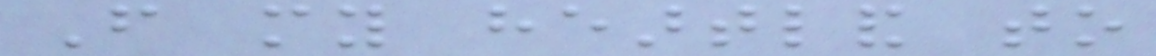From my heartland to
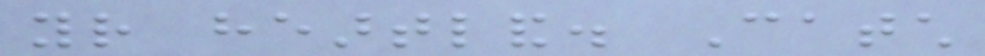your heartland. Catch
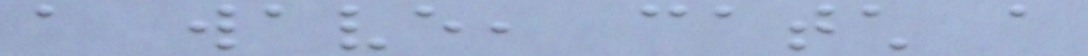a wave, catch a
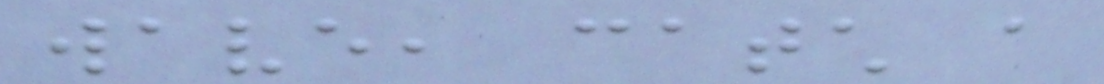wave, catch a
